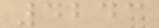4243
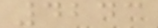4243
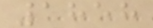1858
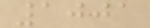1001
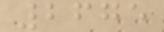2675
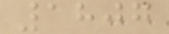1807
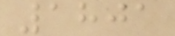1801
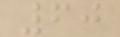60
